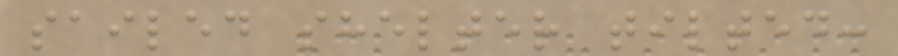sailed shelter tilted:
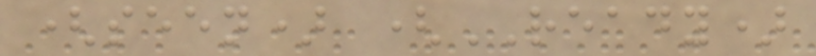(seen) (READY)
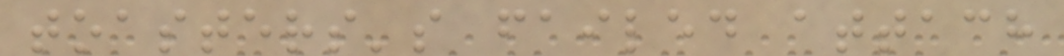toasters's failed attach
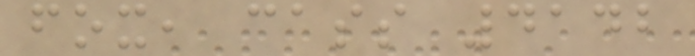fox, cass 4142
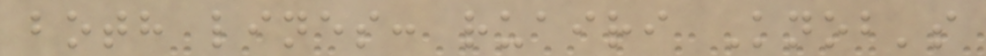both lines: ruairi Knob's
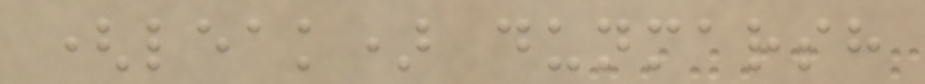(leak) dunmarsh
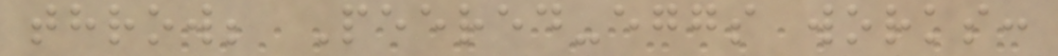throw; Peered-eggs works:
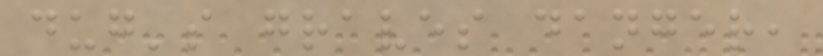dug's graves danger,
